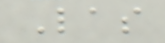Las
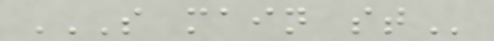S MAIN ST
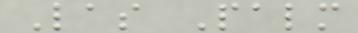Las Palm
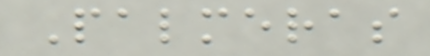Palmeras
